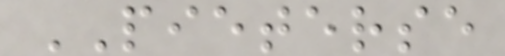PIETERSE
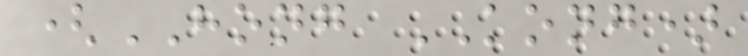(HONG KONG)
